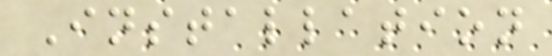Installation
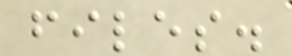files.
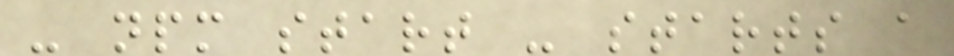- npm start - starts a
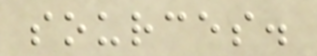sources.
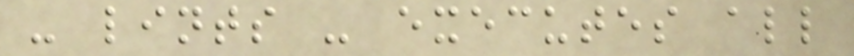- lints - executes all
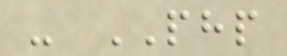- PHP
